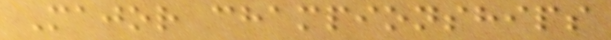Major championships
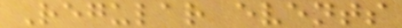Regular events
